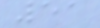51
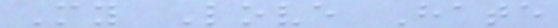My Love Hate
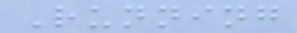Running
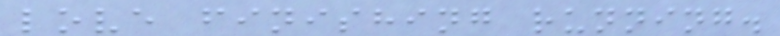love finishing running.
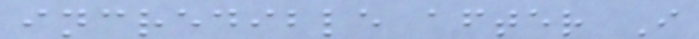incredible after I
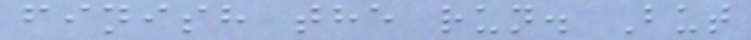finish the run. But
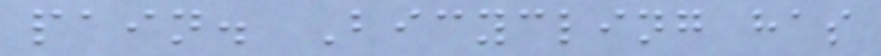pain. Bicycling has
